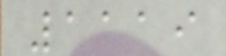1119
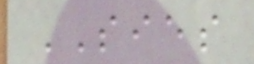SIES
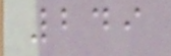249
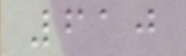610
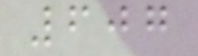607
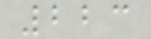223
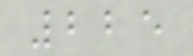225
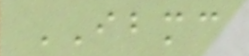IBMC
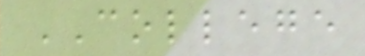COLLEGE
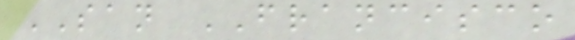SAN FRANCISCO
